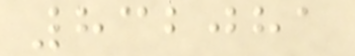832081
